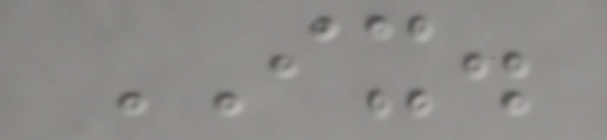IX.
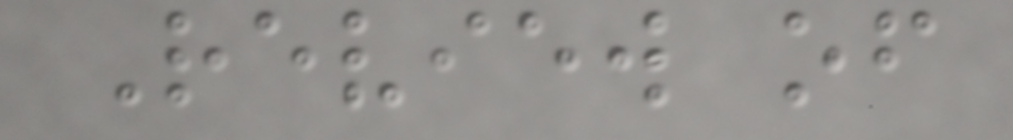Review of
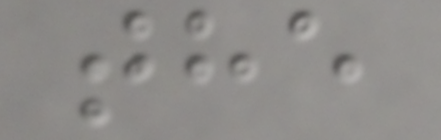the
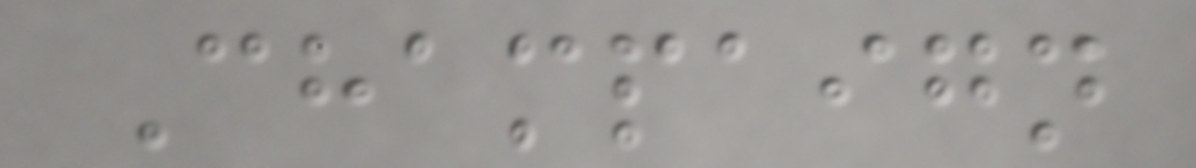Champaign
